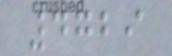4729
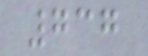737
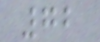72
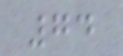74
